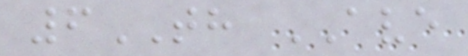6TH AVE
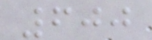600
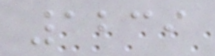1239
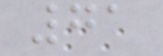71
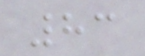83
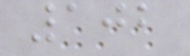102
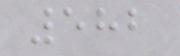582
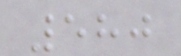580
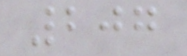207
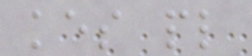kes pl
